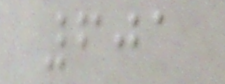601
